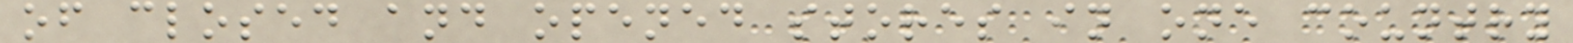of closed and opened stores in one country
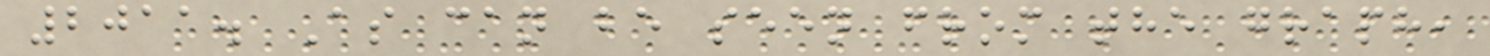2011. As can be seen from the graph,
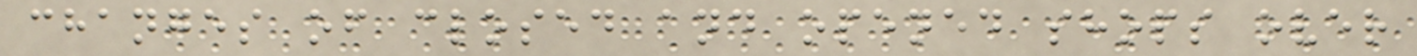changes of closed and opened shops over
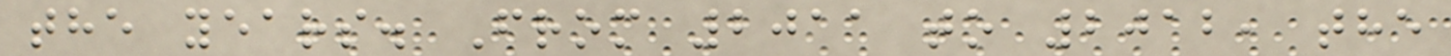the years. From 2011 to 2012, the
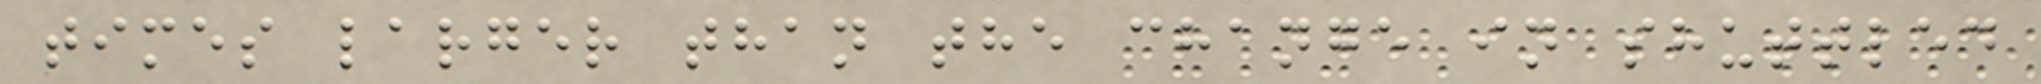times larger than the change in shuttled
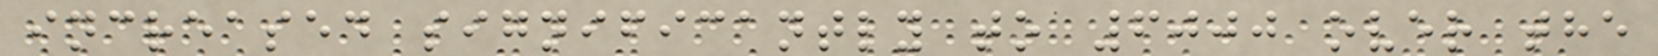increased significantly to 6000 over the
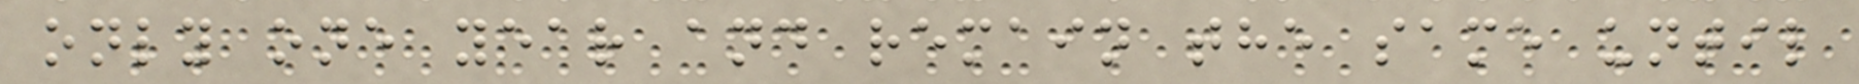only one year and remain the same until
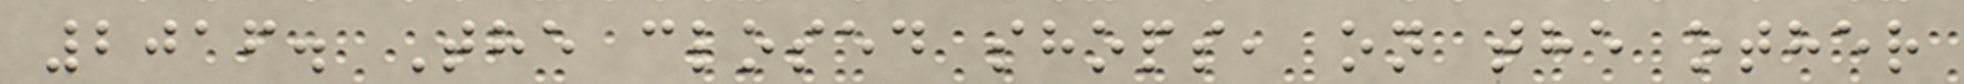2016. The closed shops, on the other
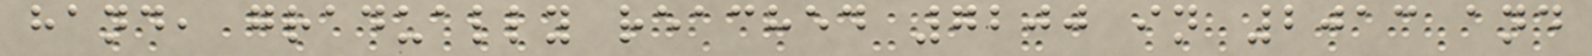hand, gradually reached 7200 in 2013 and
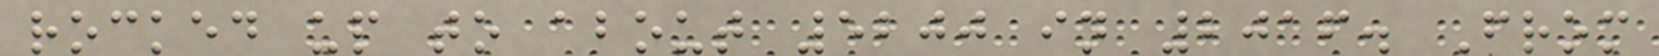rocked up to about 5200 in 2016. From
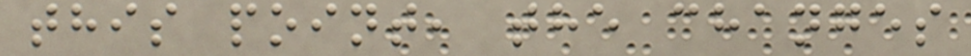this point, the changes
